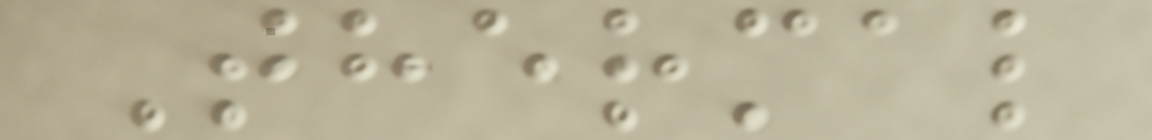Thermal
